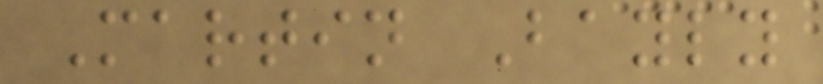Martin Bayly
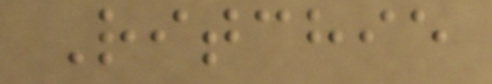Ritchie
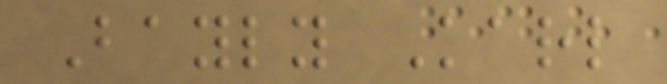Bayly Karl
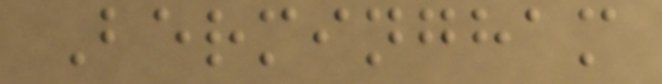Bermingham
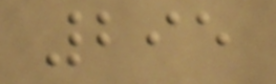295
